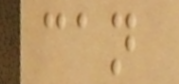can
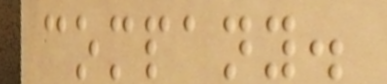company.
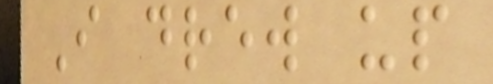I drew up
